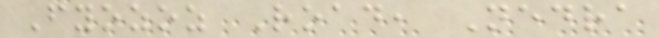Fyozoz Road, Nedra
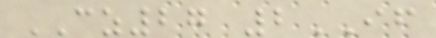CZ27 2IF
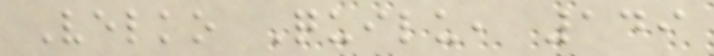Velko Quilu, 149
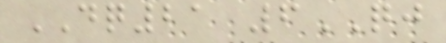DQ21 6QJ
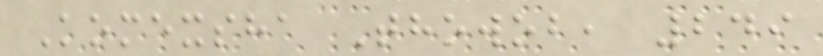Komexsha Thowob, 249
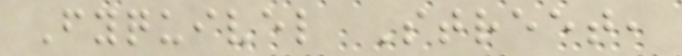Fyquivel Street,
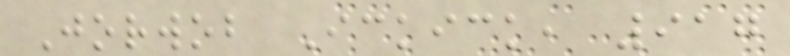Jorwob Ickick, 917
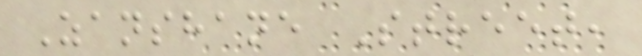Zanshane Street,
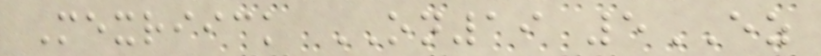Mexriick ON19 5EZ
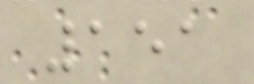151
